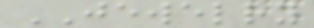JEWELRY
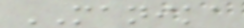MANIKA
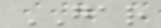GAR
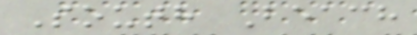South Beach
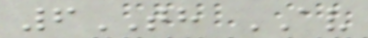6TH AV
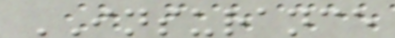INSURANCE
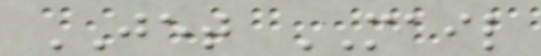JET MAIL
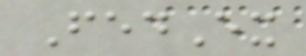FedEx
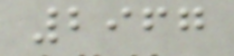2967
